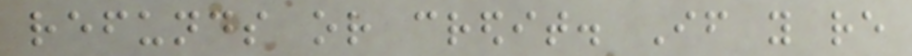refunds or credit. If you re
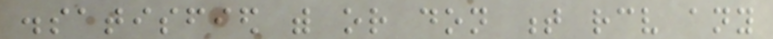dissatisfied with or don t receive any
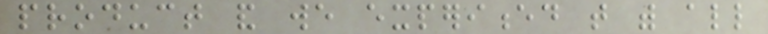product and we experienced that with all
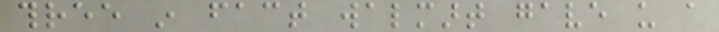three in fact walmart gave us a
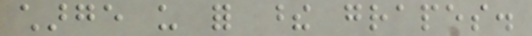charge us for these grapes.
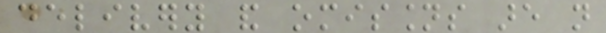delivery and omissions are not
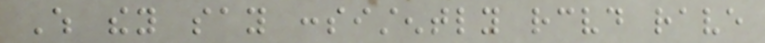Which they say consistently received rave
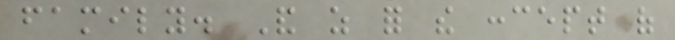family. And as for the concept of
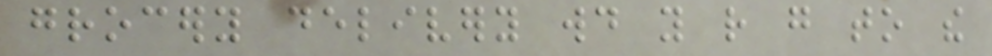grocery delivery would you rather go to the
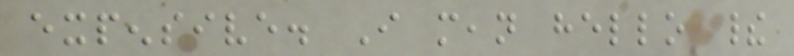expensive. I mean hello their
